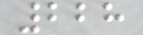228
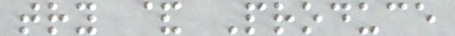try & Produce
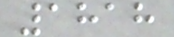1818
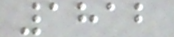1812
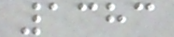1383
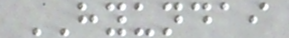HYUNDAI
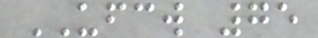UFCW 75
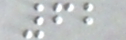62
